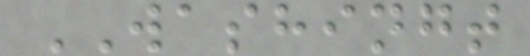WASHINGT
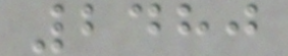2480
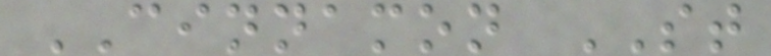CINNAMON ST
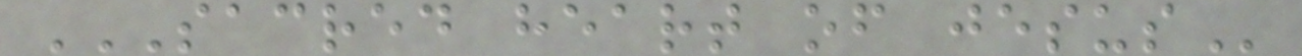SACRED HEART OF JESUS
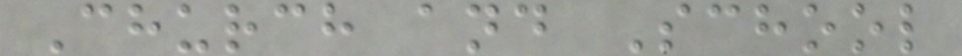Church and School
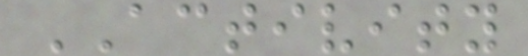ACTIVITY
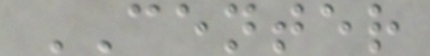CENTER
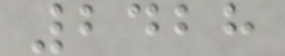2428
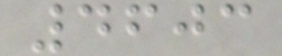4603
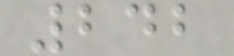242
